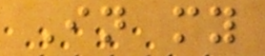In my
